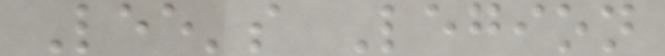Lee's Legion
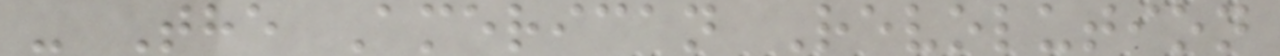- The American Revolution
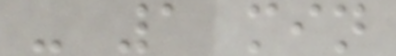- 1 min
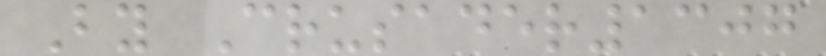By Crusader1307
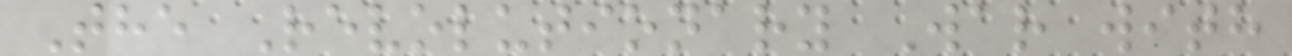The Revolutionary War with
